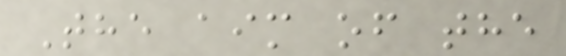The aim of the
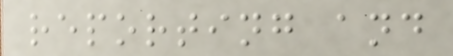reporting and
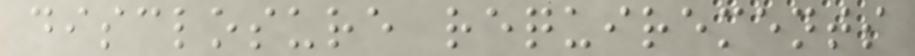disclosure requirements
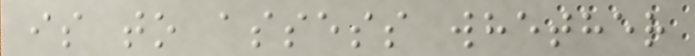is to assess whether
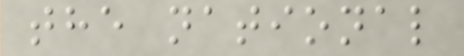the national
